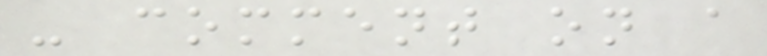- comment on a
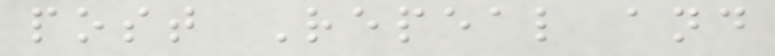post Repeal and
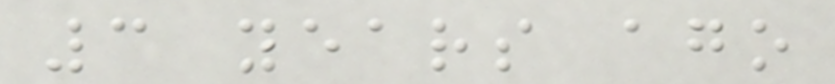3 years ago
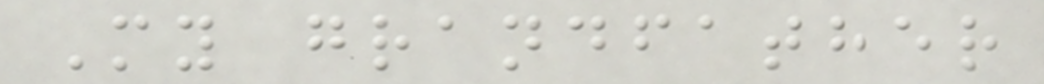My grandfather
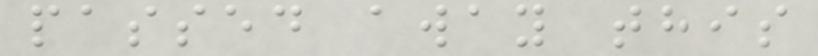passed away this
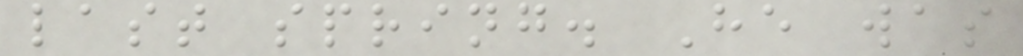last spring. He was
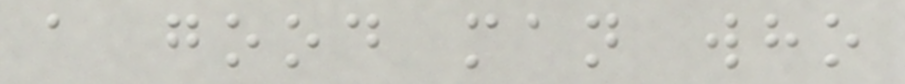a good man who
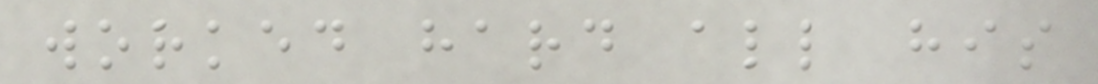worked hard all his
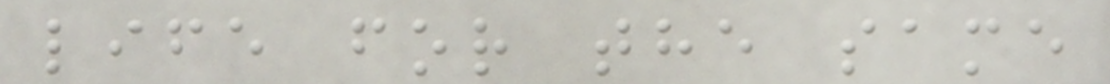life for the same
